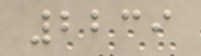2239
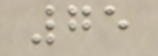75
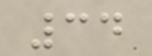34
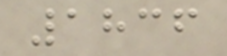1836
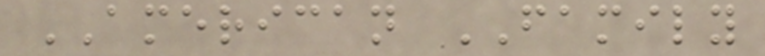AMERICAN FAMILY
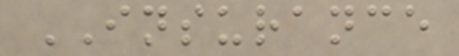INSURANCE
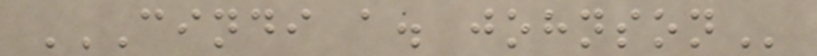CINDI A. JOHNSON
